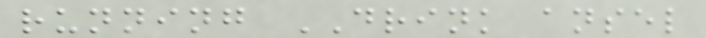running DRINK ansel
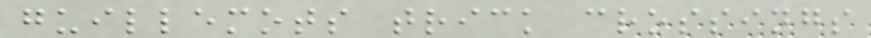guillemots trick crossings
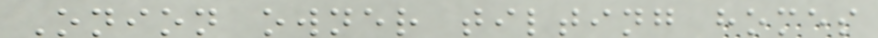Onion owner tilting homes
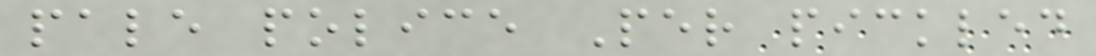pale police Per pickled
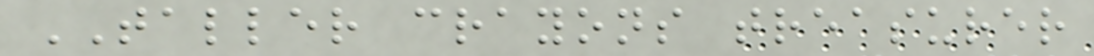TALLER crayons treasurer
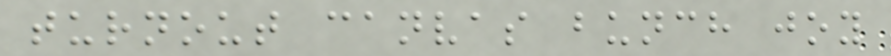turnout canvas bunch joy
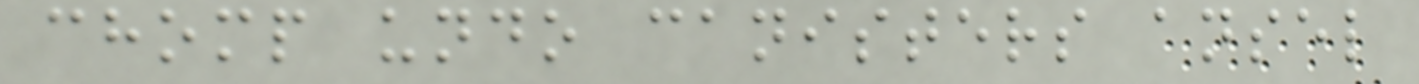chomp undo canisters ansel
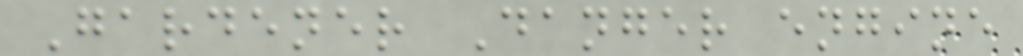Gardener Danger engine
